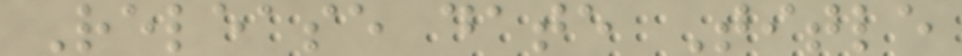Release date Title
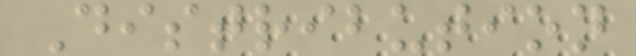Distribution
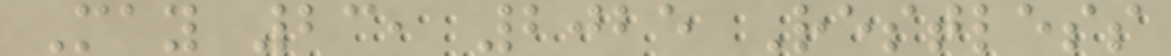May 23, 2025 Restless
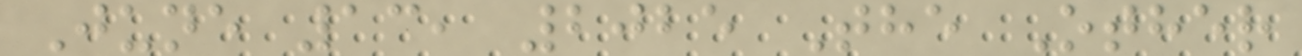June 13, 2025 The Other
